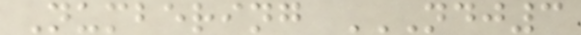Numbering NDJ3
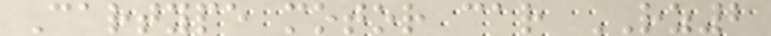Cartype motor car RZ2
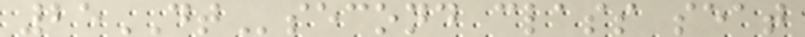25DTsecond class seat
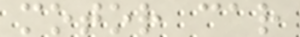motor car
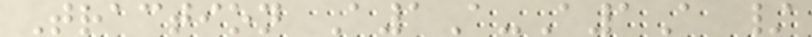Traction A1A-A1A /
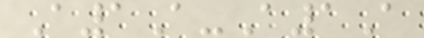A1A-A1A
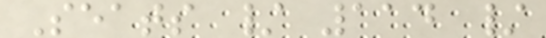Seats / 114 /
